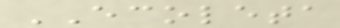ECOLETA
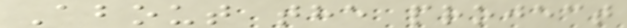About the project
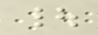|
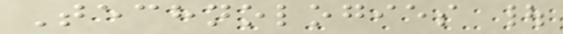Technologies |
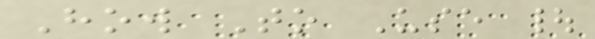How To Use |
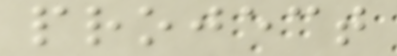project
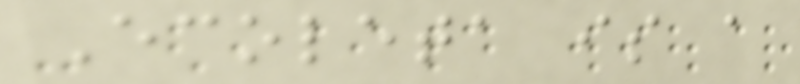Ecoleta is a
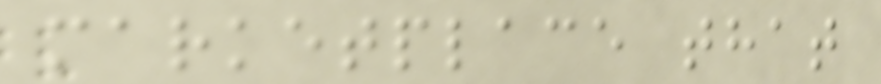marketplace that
